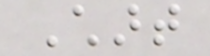Chart
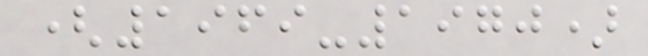(1969-1970)
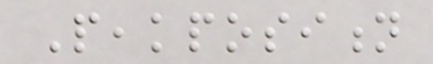Peakposition
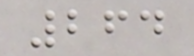264
